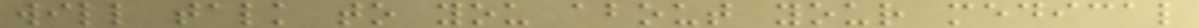will talk to you about your medical
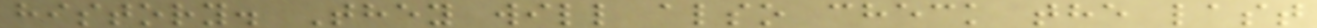history. They will also check the last
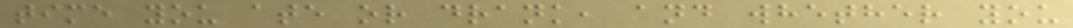time you ate or drank, and whether you
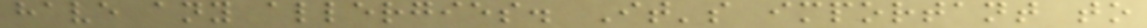have any allergies. It's important to
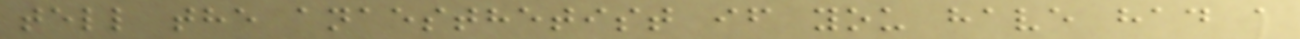tell the anaesthetist if you have had a
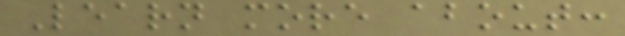Learn more about:
